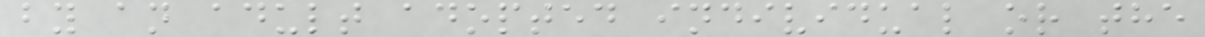by an adult adopted individual or the
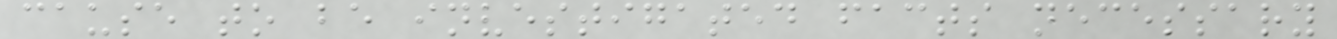cause to be investigated facts necessary
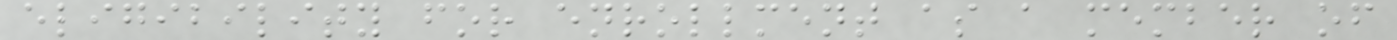eligibility for enrollment as a member of
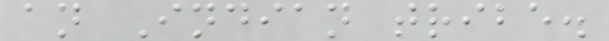an Indian tribe.
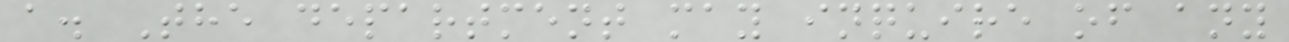a. The department may inquire of any
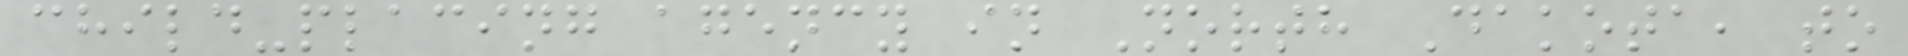child-placing agency in North Dakota, to
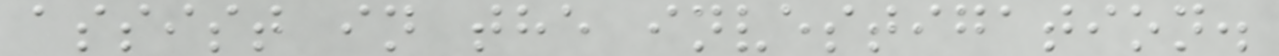assist in the investigation.
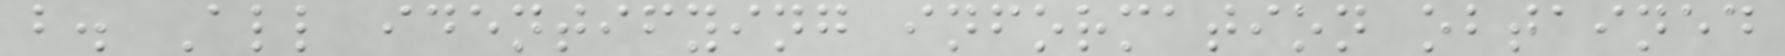b. All identifying information obtained
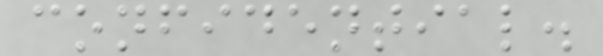confidential.
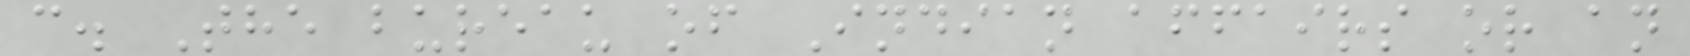c. The bureau of Indian affairs or an
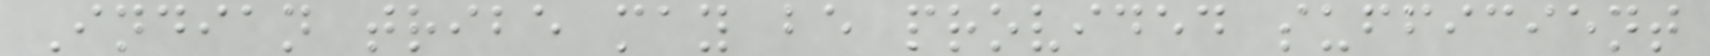Indian tribe may be provided sufficient
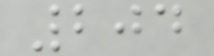204
